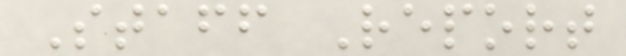Staff Report
